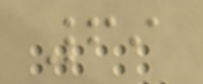69
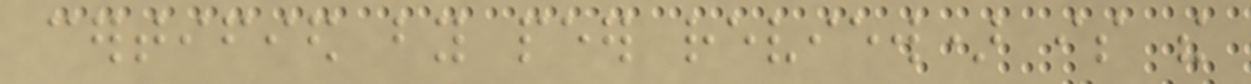certified by peer review) is the
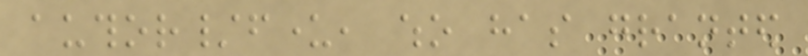author/funder, who has granted
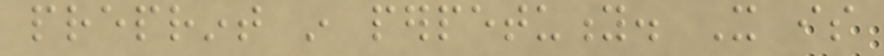preprint in perpetuity. It is
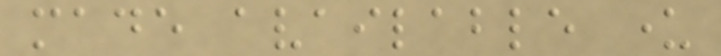made available under
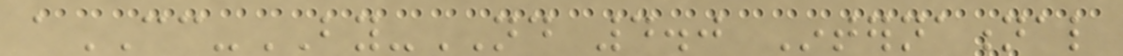aCC-BY-ND 4.0 International
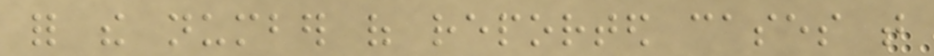for the number of reported cases that
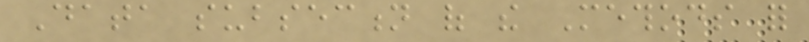Data subsection of the Methods for
